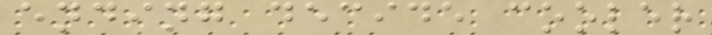ending decide cooler
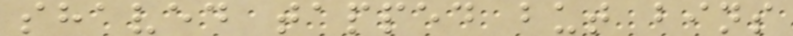shaved tapped but bins
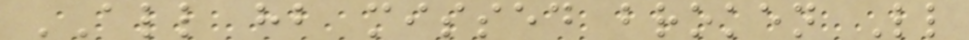ALL hb missed broken Ll
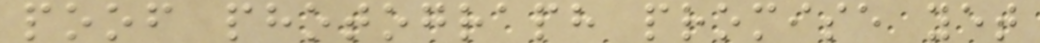poof photograph promise yet
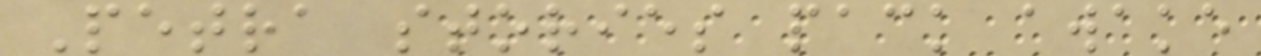Petra stories pack awake
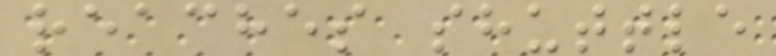reaches shuttle
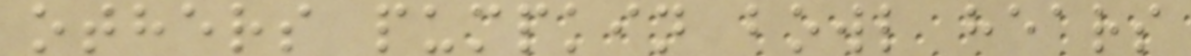others pumpkin bowl hears
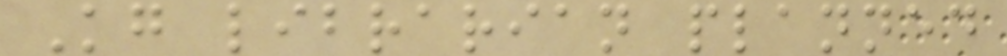Kg librarian planned
